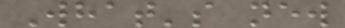What's new
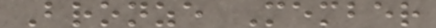Bronze Member
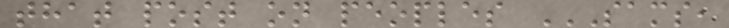that post on peoples SAMS,
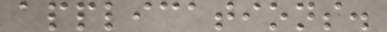applications.
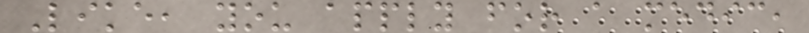Like, you apply for a medic,
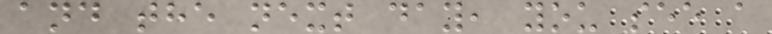and the next day, you see a
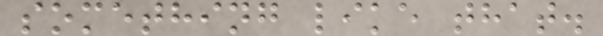something like that.
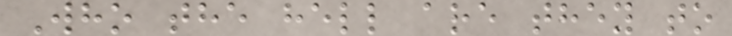Who the hell are they to
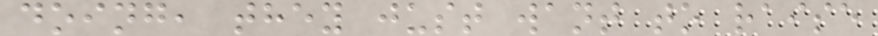doing, they just want to raise
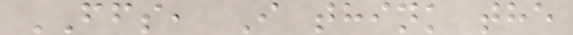FFS, I think the
